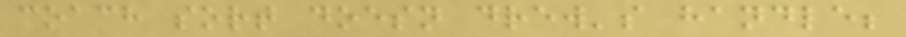coach sort doesn drew's handle;
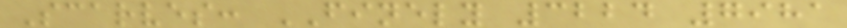Scarves: FINELY 3224 7981
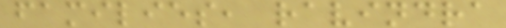families, ravindra
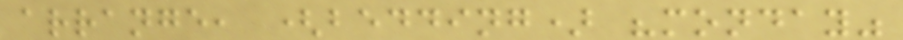arrange, (bedding) "monday"
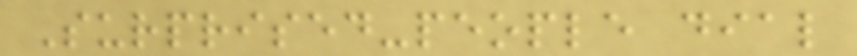Surprised-people dial
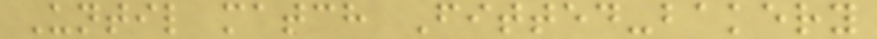Until match Fitted-bakery
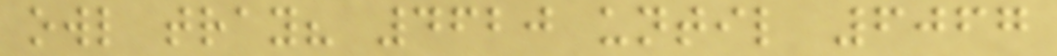owl tray? 4620 until 6067
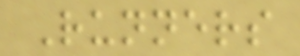Runners
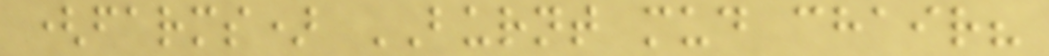(farms) BURNT mud chair?
